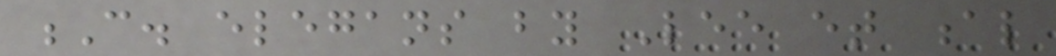C. elegans by Lee et al
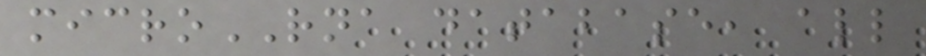microRNA database, all
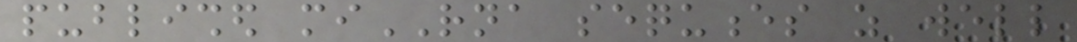published miRNA sequences as well
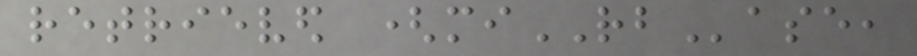retrieved (miRBase,
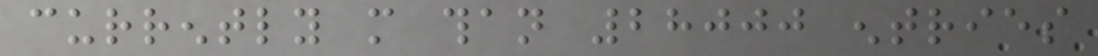currently more than 28000 entries
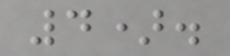4).
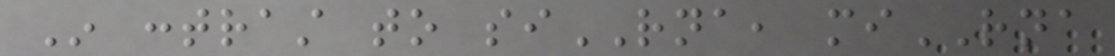In contrast to siRNA, miRNA
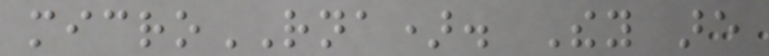microRNA). They are
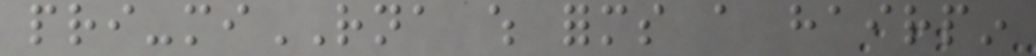pri-miRNA which forms a hairpin
